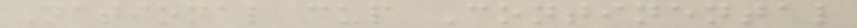National cup Continental
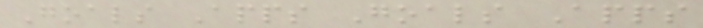Goals Apps Goals Apps
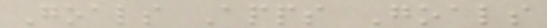Goals Apps Goals
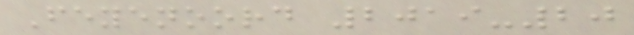Feyenoord 2019-20
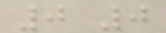0 0
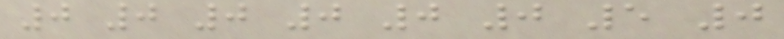0 0 0 0 0 0 5 0
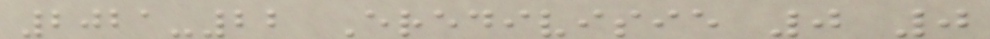2021-22 Eredivisie 0 0
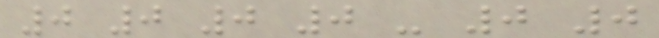0 0 0 0 - 0 0
